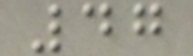47
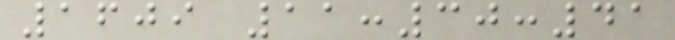1609 11:30:41
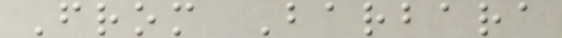From Barbara
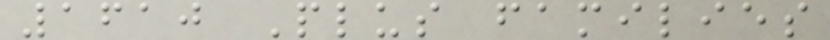1610 Plus families
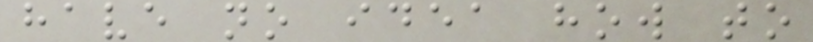have no idea how to
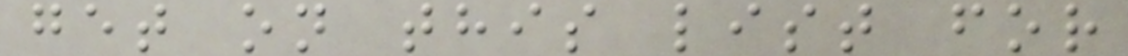get on this list for
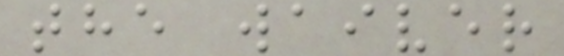the waiver
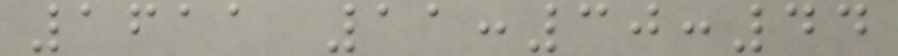1611 11:30:44
